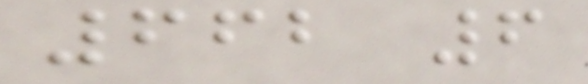662 6
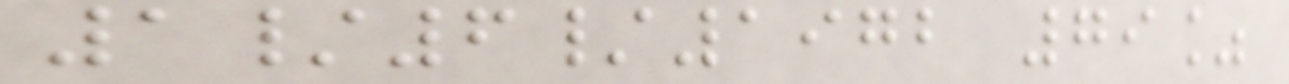1/6/1972 79%
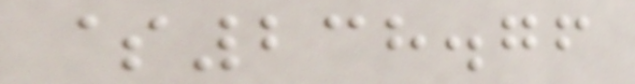$238.76
